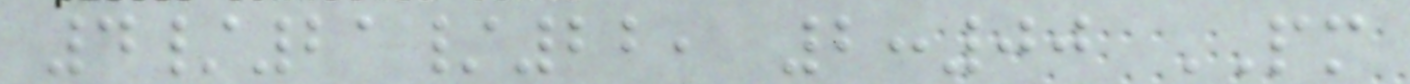4/21/22, 2:00 PM
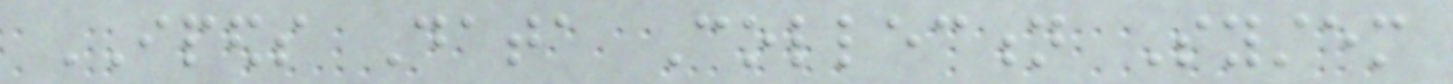IPEDS Data Collection System
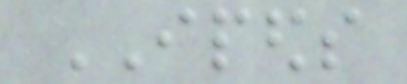IPEDS
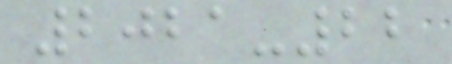2021-22
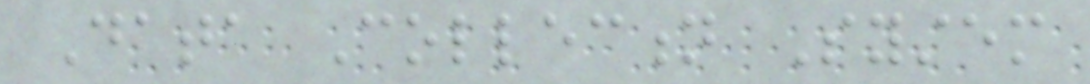Data Collection System
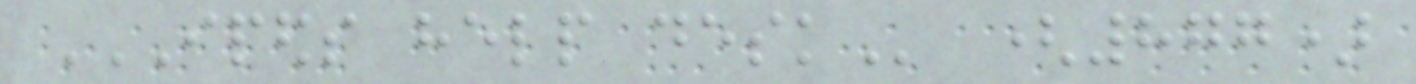IPEDS HELP DESK (877)
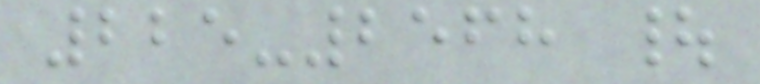225-2568 |
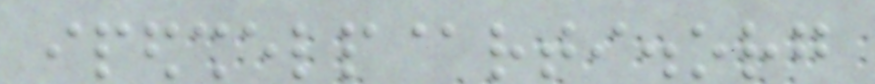ipedshelp@rti.org
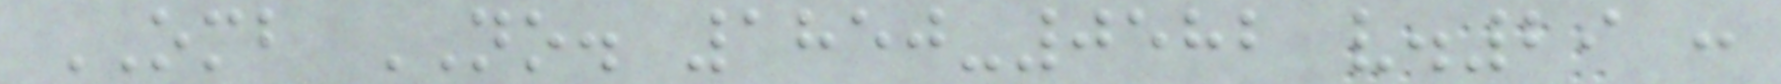OMB NO. 1850-0582 v.29 :
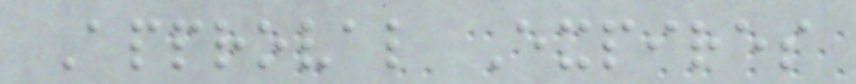Approval Expires
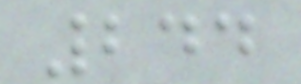244
